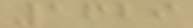1629
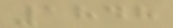1848
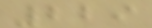229
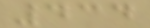434
